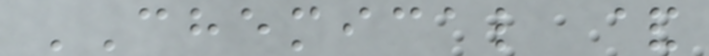CHEMICAL &
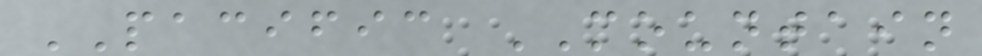PACIFIC MOUNTAIN
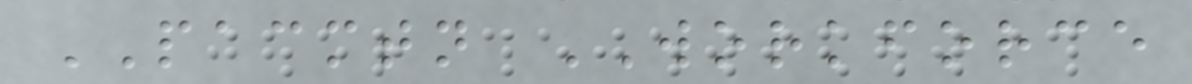PACMTN WORKFORCE
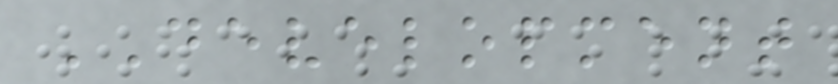DEVELOPMENT
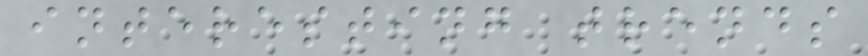interesting trends
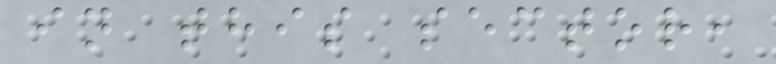in this sector,
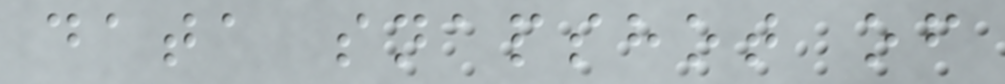data snapshot of
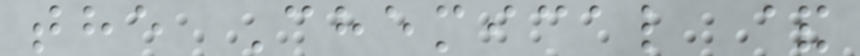the Chemical &
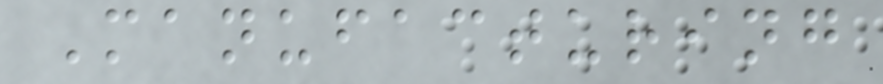Manufacturing
